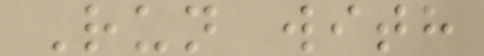Run with
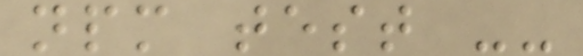npm test --
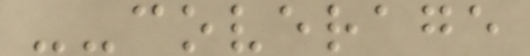--coverage
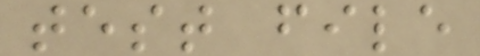test file
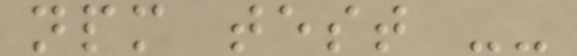npm test --
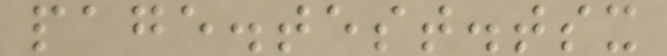page.test.tsx
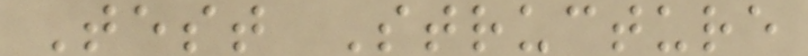Test Structure
